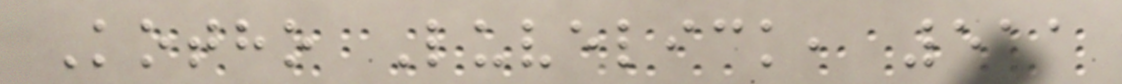Kotho Luvelick, 511
